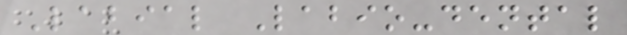Labial Labio-dental
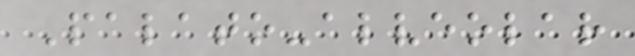Palato-alveolar
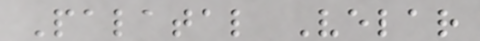Palatal Velar
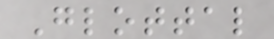Glottal
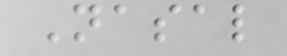Nasal
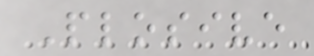Plosive
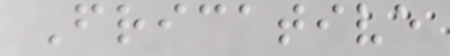Fricative
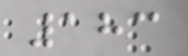183
